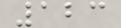123
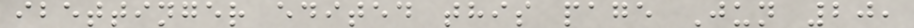ibettinger edited this page Jun 20,
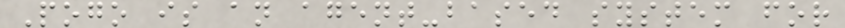Pogo is an agent-based system for
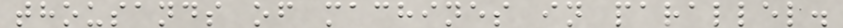thousands of machines in parallel.
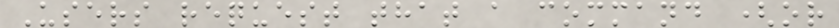Users request that a command (or
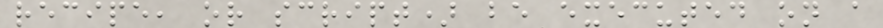recipe, or script) be executed on a
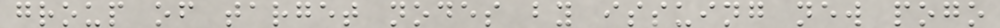group of target nodes by issuing new pogo
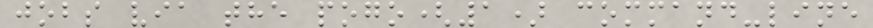jobs via the pogo(1) command-line
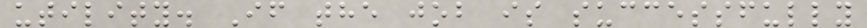utility. If the job is successfully
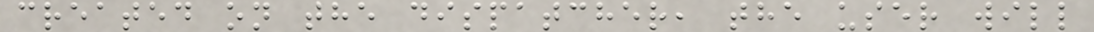created on the dispatcher, the user will
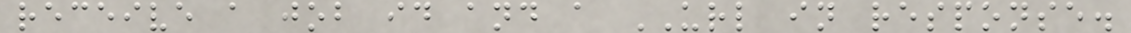receive a job id and a URL in response.
